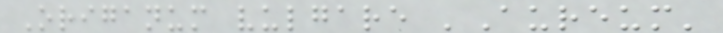Origanum vulgare 'Aureum'
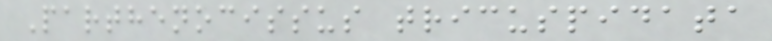Parthenocissus tricuspidata
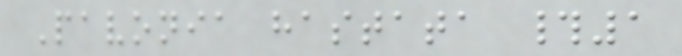Pavonia hastata #1
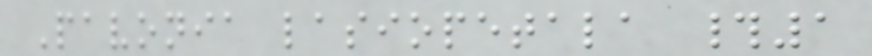Pavonia lasiopetala #1
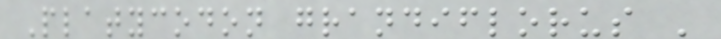Platycodon grandiflorus '
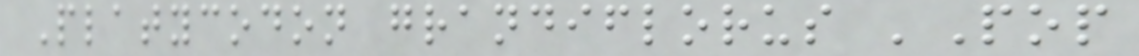Platycodon grandiflorus 'Pop
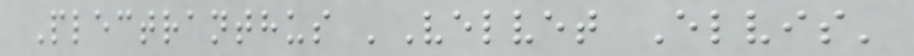Plectranthus 'Velvet Elvis'
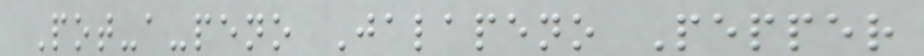Pot-a-peno Jalapeno Pepper
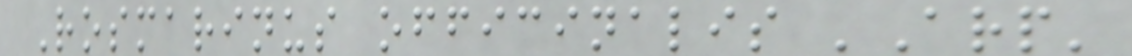Rosmarinus officinalis 'Arp'
